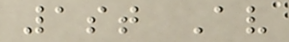1st Av
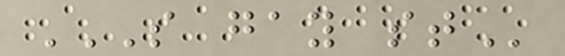S GAY ST
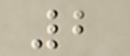2
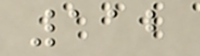112
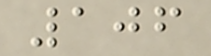106
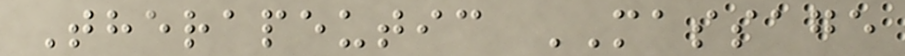Therapeutic MASSAGE
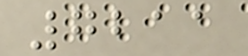7211
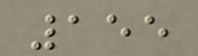155
